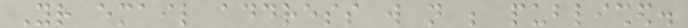Your email address will not be published.
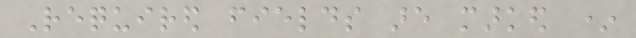Required fields are marked *
